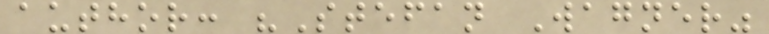author: "Stefan Wagner"
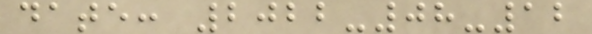date: 2022-08-12
